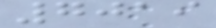7019
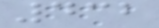432
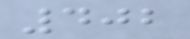402
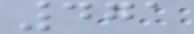471
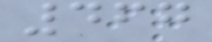467
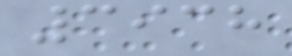3938
